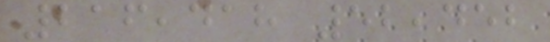216,418 52,452
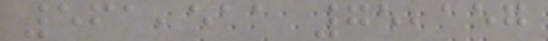561,511 75,157
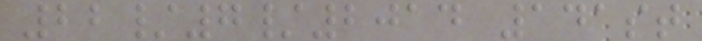22/7/2014 141st
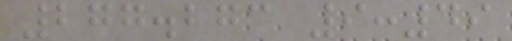277.273 9:49
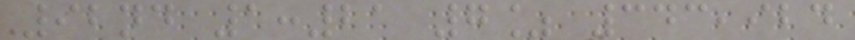92nd 1:21 7% 343,924
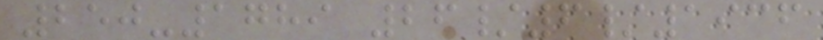250-1789 26/6/1936
